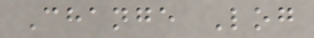Change Log
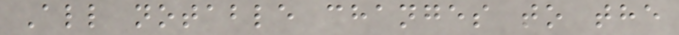All notable changes to the
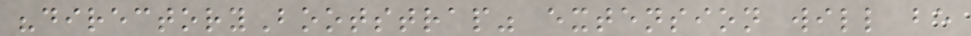"directoryBootstrap" extension will be
